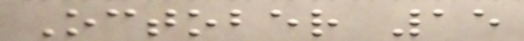October 15
